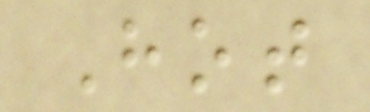Hot
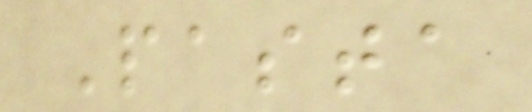Pasta
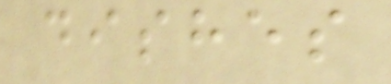dishes
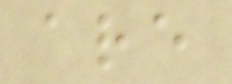are
